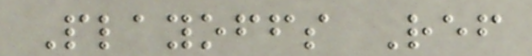Playoffs Ref
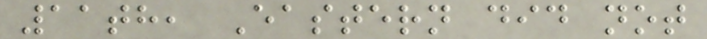11th, Eastern did not
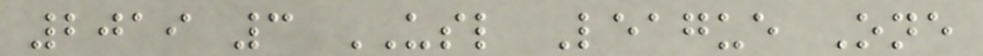2019 3 USL League One
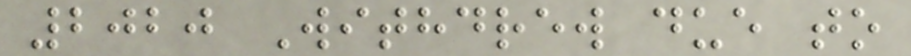2020 Withdrew due to
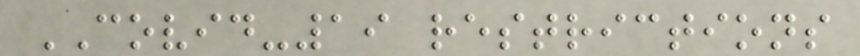COVID-19 restrictions
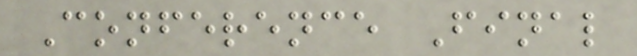Conference Final
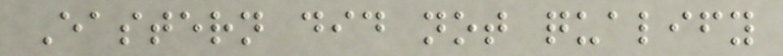Eastern did not qualify
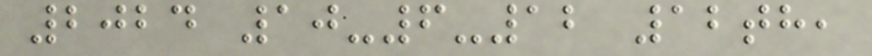2024 10-6-12 12th,
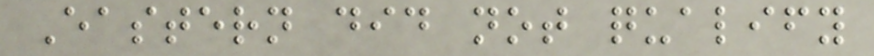Eastern did not qualify
